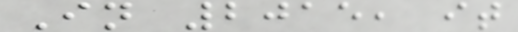In 2015, it
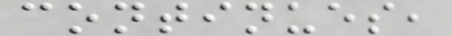continues,
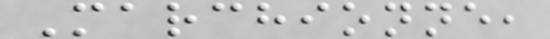Marchionne,
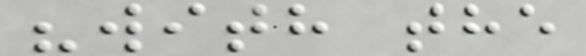"with the
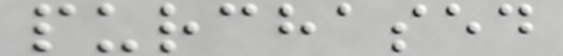purchased
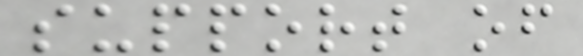support of
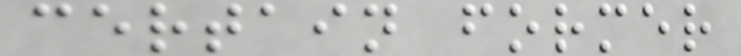certain former
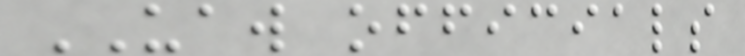UAW officials
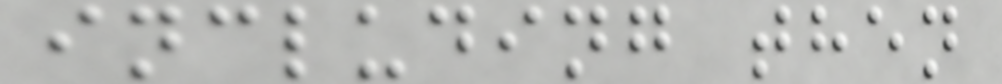including then
